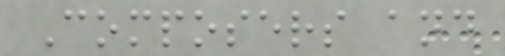Composers and
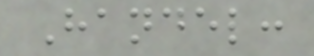Handel:
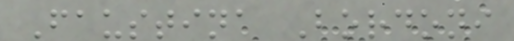Faustina Bordoni
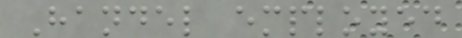Handel employed
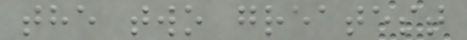the two greatest
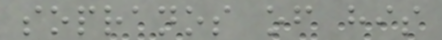sopranos of his
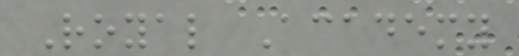Royal Academy
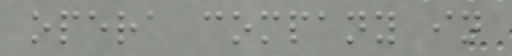opera company in
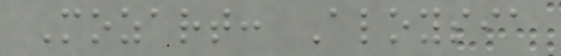Mozart: Aloysia
